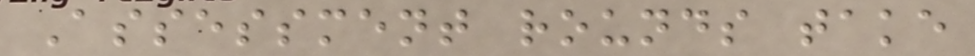Assessment rounds take
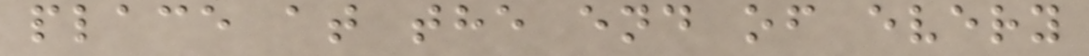place at the end of every
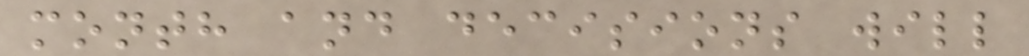month and decisions will
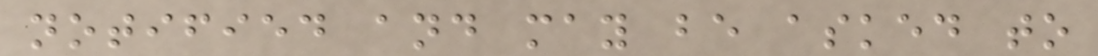notified and may be asked to
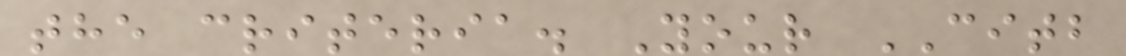the criteria. Your CITB
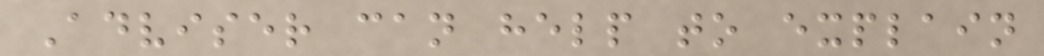Adviser can help to explain
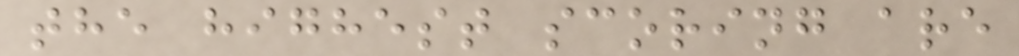the highest scoring are
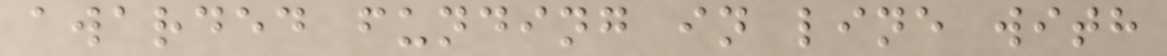awarded funding in line with
